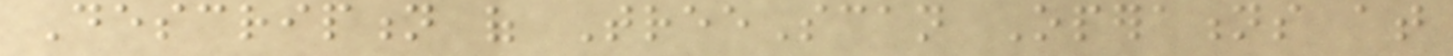Description of TreeScan Operations at
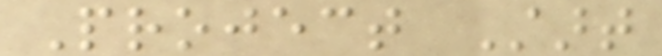Project Start
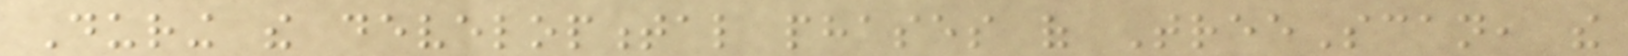During the developmental phases of TreeScan, the
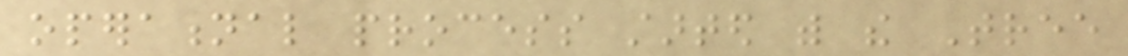operational process started with the Tree
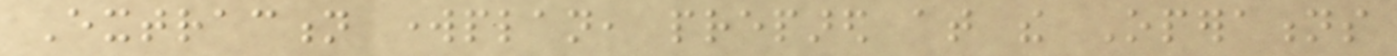Extraction workplan, prepared at the Operations
